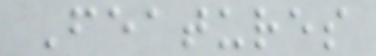Features
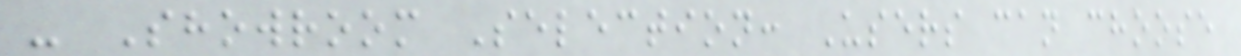- Showroom Selection: Users can choose
